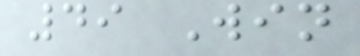49 Win
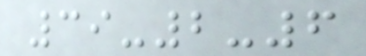39-2-6
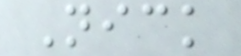Nick
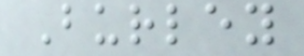Burley
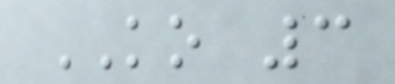KO 3
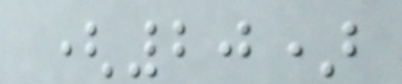(20)
